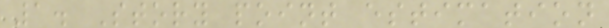1. Story point estimation
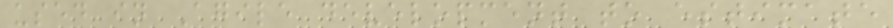used in Agile development to estimate
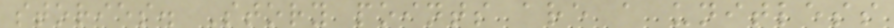stories. Story points are a unitless
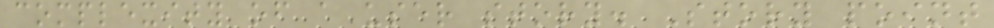complexity of a user story. Story point
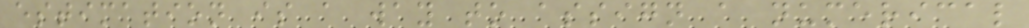estimation is a way to assign a numerical
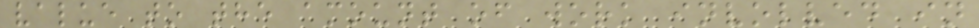value to the amount of work involved in
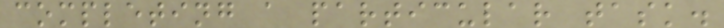completing a particular task.
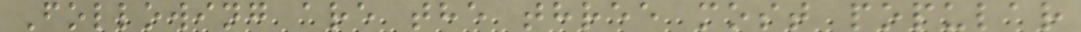Following are the three most popular
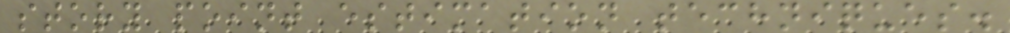story point estimation techniques.
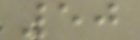50
